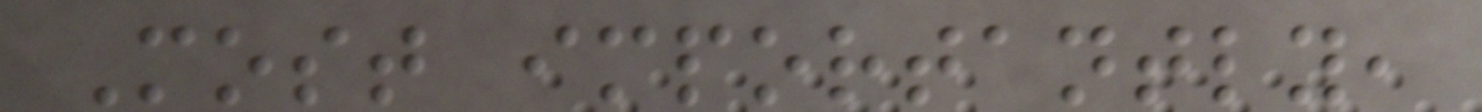Most importantly,
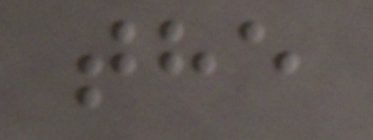the
